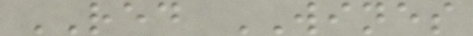RED WINES
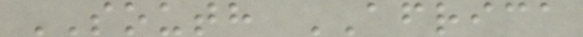SOUTH AFRICA
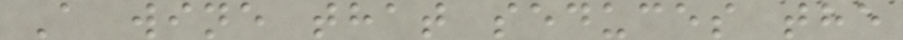A wine that seduces the
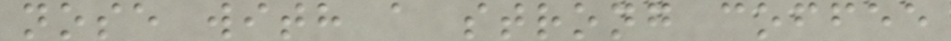nose with a strong coffee
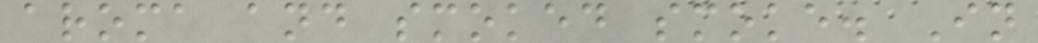aroma and smoked smoke. In
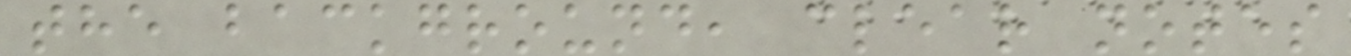the background, clear notes
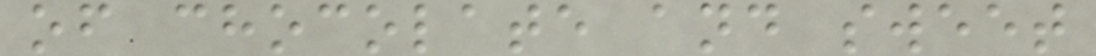of chocolate and sweet
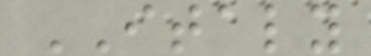ITALY
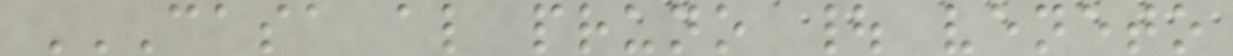CASA AL PRUNO | VENETO
